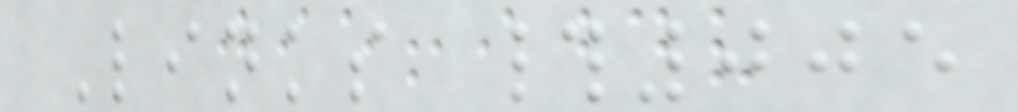Links #005
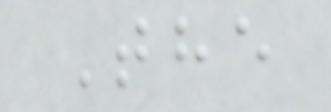The
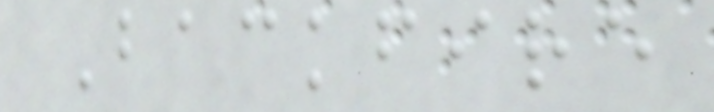Backfire
